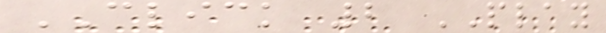CLICK 2 PLAY
